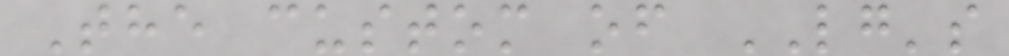The custom of LG's
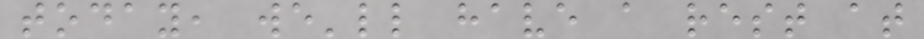today, we'll have a rest at
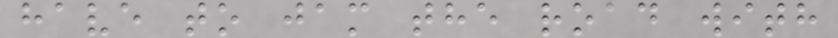have to jam the road with
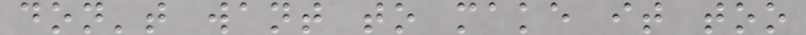don't want to make it too
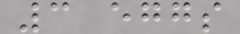3 eggs
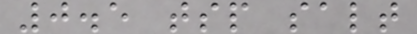0.5 tsp salt
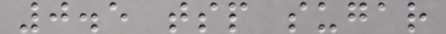0.5 tsp sugar
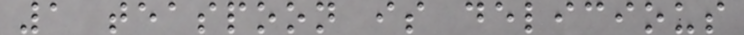1 teaspoon is delicious
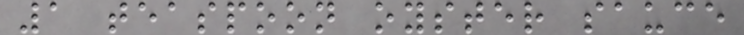1 teaspoon oyster sauce
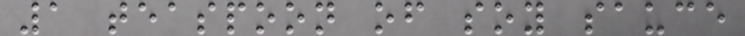1 teaspoon of soy sauce
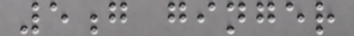5g ginger
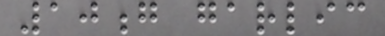10g garlic
